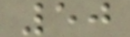50
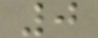0
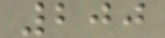200
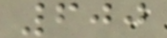600
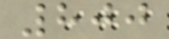800
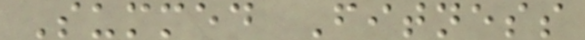Summed Fitness
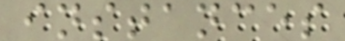instances
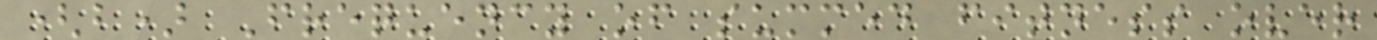(b) Frequency of summed fitness over
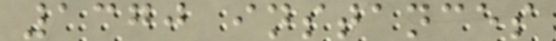1370 instances
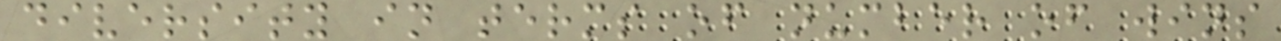diversity in terms of number of wins
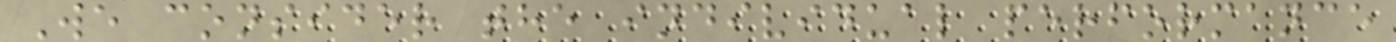We consider the individual performance
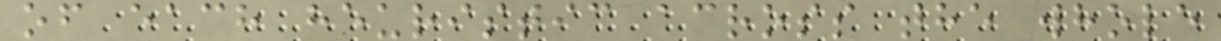of each heuristic across the whole
